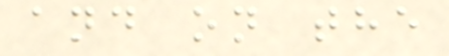and on the
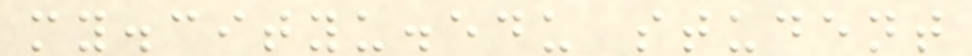my.cityu.edu student
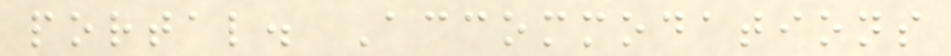portal. Accommodations
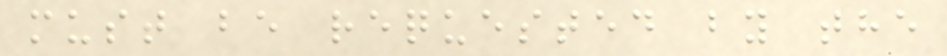must be requested by the
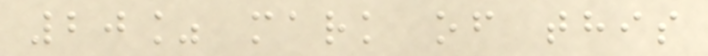20% mark of this
